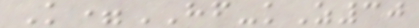K=HF-kZ30
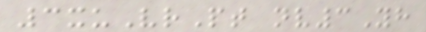3xuVrPt nv3Yh
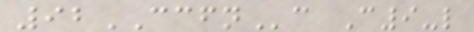92CCFNc C9-l
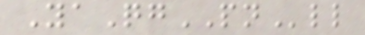YaQgPNll
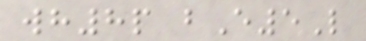wh8p bE5L
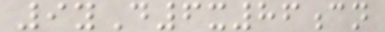9yD6x86cn
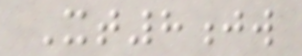Xt8jw
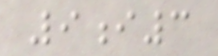9i3
